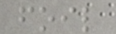foil
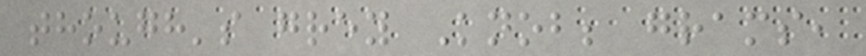though's grey Knob; grams,
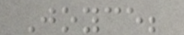Joyce;
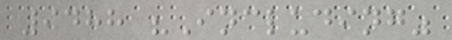9488 "Including"
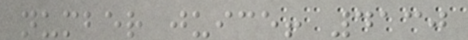number juice! 4130
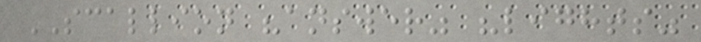SCALLION "answer" "lights"
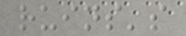ruins's
